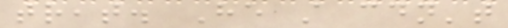treat. He still couldn't
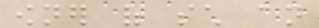owner of such an
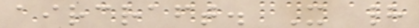aircraft. It had
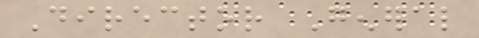Director General
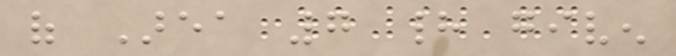of Area 7 had given
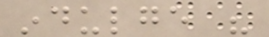indulge his
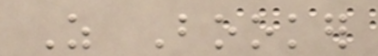As Booker
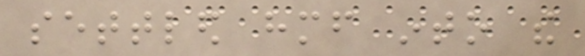settled himself into the
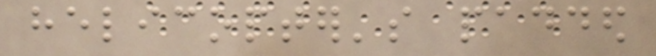helicopter's padded
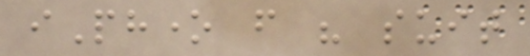iPhone from his suit
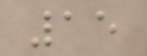15
